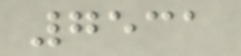7531
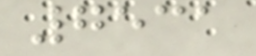7531
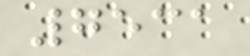7531
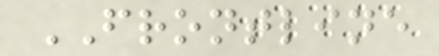FRONTLINE
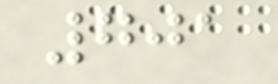701
